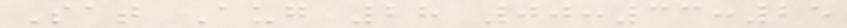Sat Aug 28 00:33:25
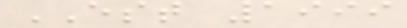EST 1999
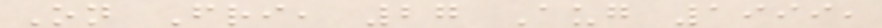On Fri, 27 Aug 1999,
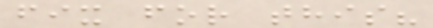fix for this?
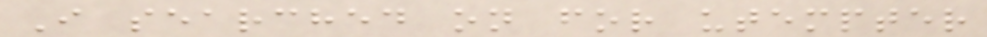I searched on for utempter
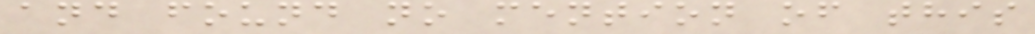and found no mention of this
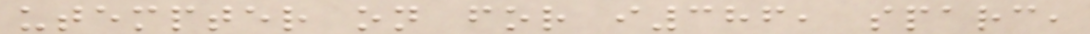utempter on for i386, sparc,
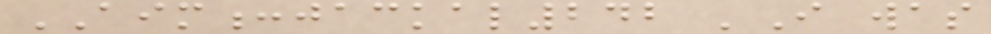AIM:jackal242 'I was
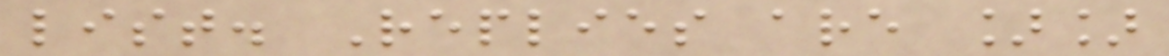list. Replies are ]]
